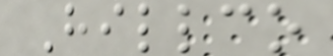Hillco
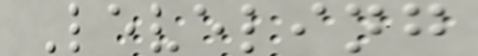Leveling
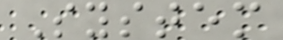System
